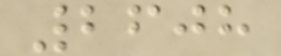2608
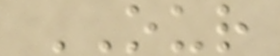OUR
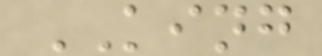KING
